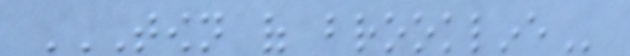TOWN OF BROOKLINE
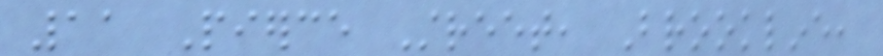11 Pierce Street, Brookline,
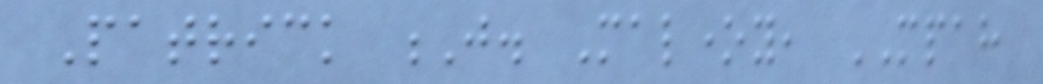Patrick J. Maloney, MPAH
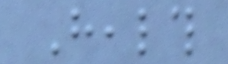Health
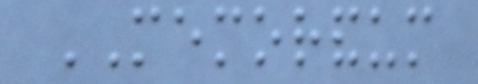MEMORANDUM
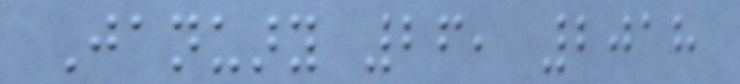January 26, 2018
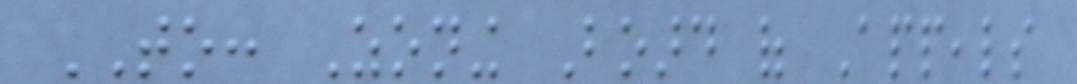TO: Zoning Board of Appeals
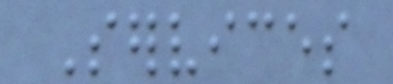Services
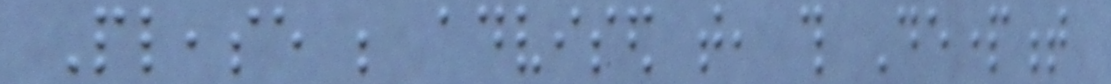Please be advised that, this Department
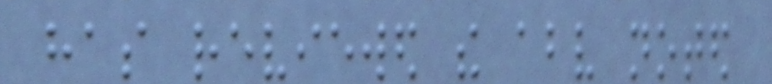has reviewed the above noted
